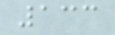133
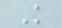K
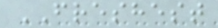FRESHEST
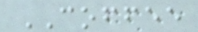COFFEE
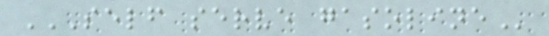SELF SERVE GASOLINE
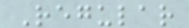Regular
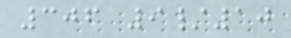306 9/10
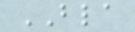BLA
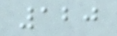120
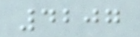4207
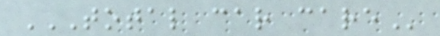TOTAL CAR CARE
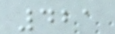421
